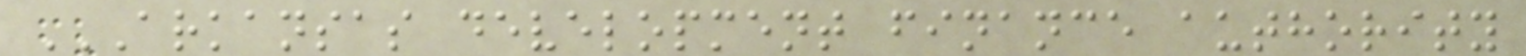ARKANSAS DEVELOPMENT FINANCE AUTHORITY
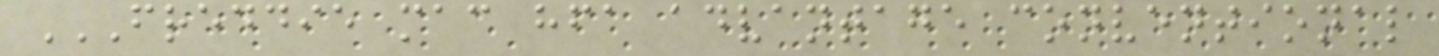FREDDIE MAC HFA ADVANTAGE CONVENTIONAL
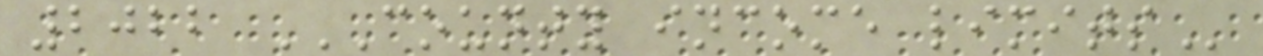2022 COUNTY INCOME LIMITS
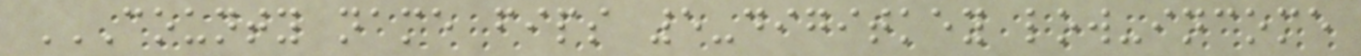COUNTY NAME FIPS 5-DIGITKEY LOW-INCOME
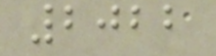2022
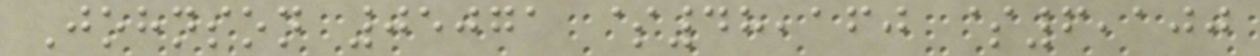Johnson 05071 $48,160 $6,100
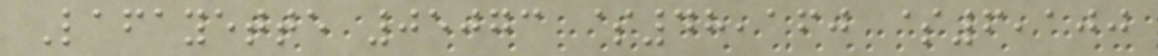Lafayette 05073 $48,160 $6,100
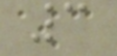3
